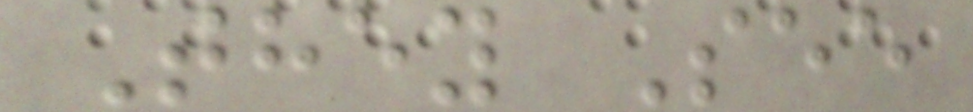They See
